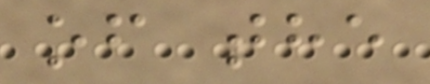of the
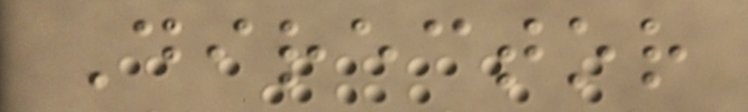Director
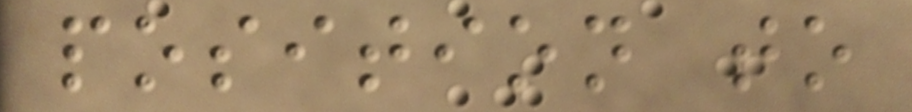position to
